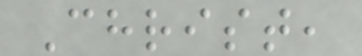Christ,
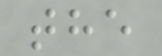the
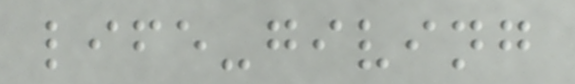life-giving
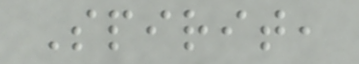Spirit,
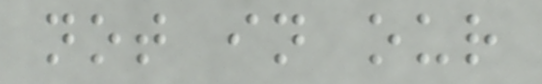not in our
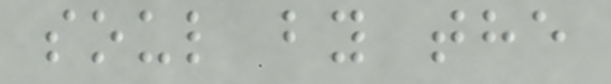soul by the
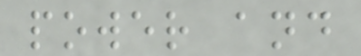power and
